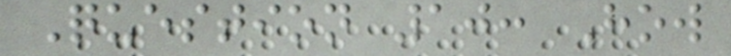Question 10: How
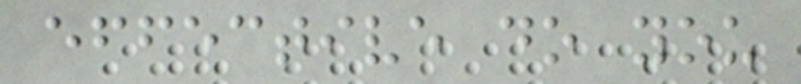effective do you
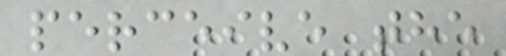perceive the
